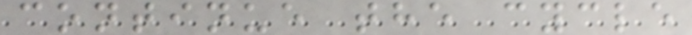continue the cycle
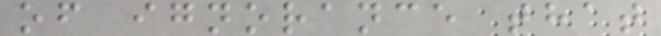of ignorance that
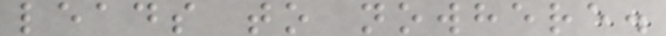leads to nowhere.
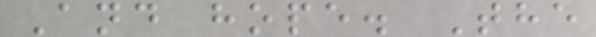And hope. The
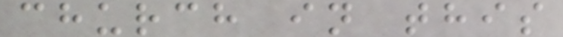church in this
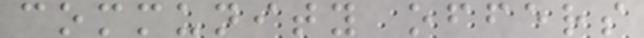community offers
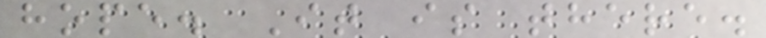hope. It is there.
